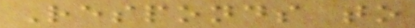Responds to
